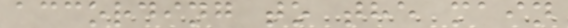according to the main
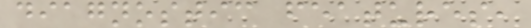diagnostic features,
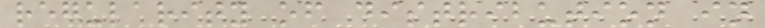regularity of distribution in
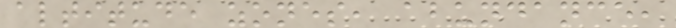altitude zones, abundance,
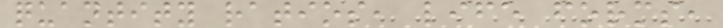quantity ratios, life forms,
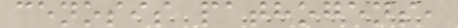cenosis pathogens,
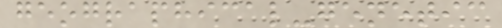geographical-genetic
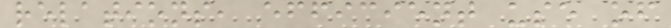relations, efficient use of
